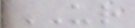UR
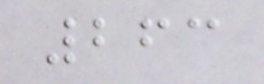263
